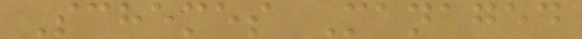Schemes Managed
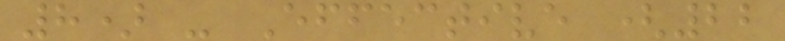8) - Effective (22
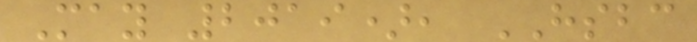May 2019), HSBC
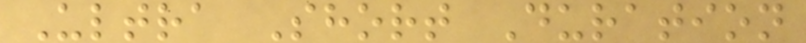Ultra Short Duration
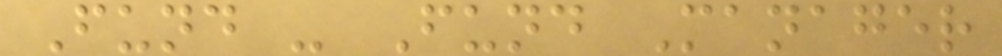Fund - Fund Manager
